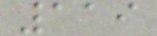119
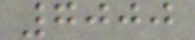7000
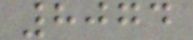8074
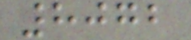8072
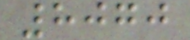8070
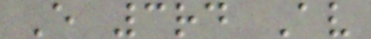E 3rd Av
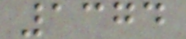1374
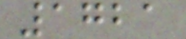1721
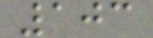103
